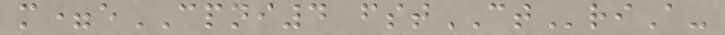m=eCPNI4 fstCTriA-
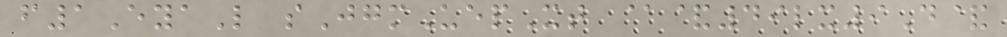f1EyaL sJgmUepXt @&49lx9D&
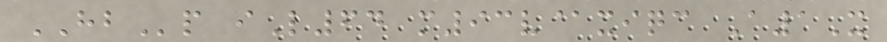HBp iL64 m93v@xiqc A1X
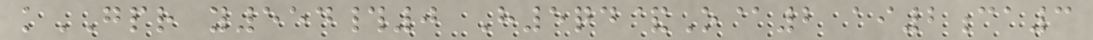kGPR y554#0 H5qd&O@2 ai2ca3
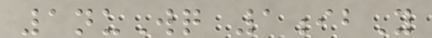1nuWq 1ibY
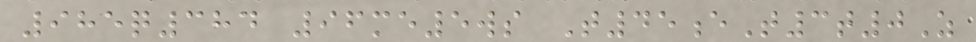985q384 96me5ws T45eT3t0Z
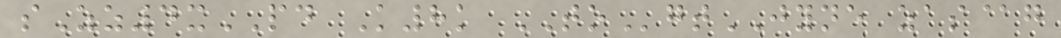sZz4xPD K8k TOgtJYNE zas@g
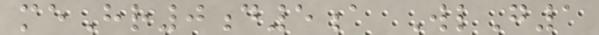meHr0d5a WlG1
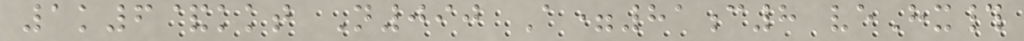1k6&kkt N090 A=81c8 veHx#
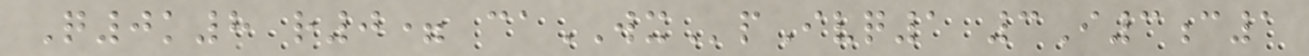Q0k8 r0= caWXpIvq1 3I3c1
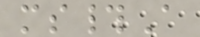ms#A
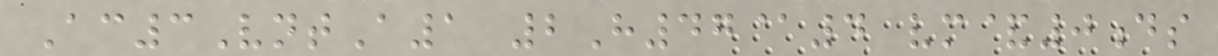Ac3VntA1 2H47@4 vm&0ds
